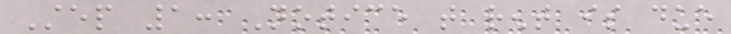Step 1: Notice that rent is due
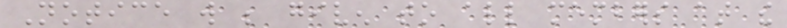Notice will be given to all members at the
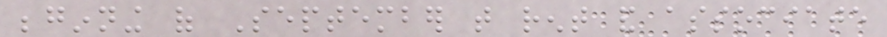beginning of September that rent and associate
